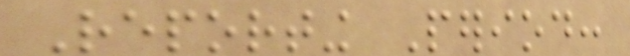Reporting Period:
